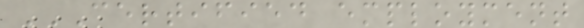CERTIFIED EMPLOYMENT
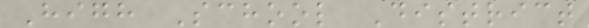High School District
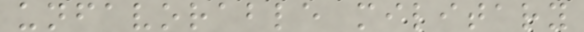unfavorable military
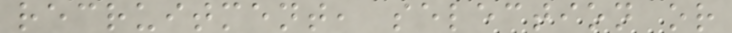recruitment, selection or
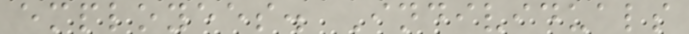employees. Individuals
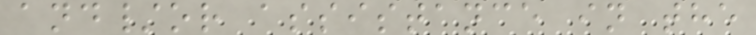and/or assistance in the
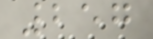257
